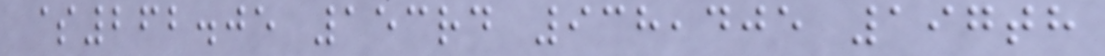$262.05 153rd 938,405 197th
